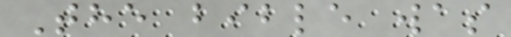The bible was
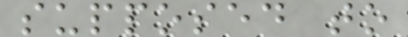supposed to
